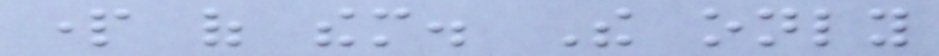part of them. The only
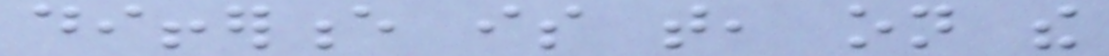difference is that, on the
